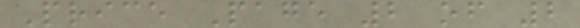Price Page 2 of 2
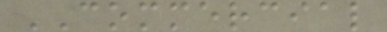COMMERCIAL
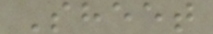Sheet
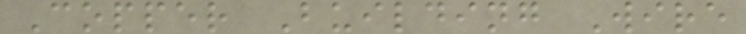Copper Building Wire
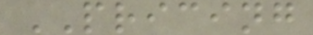PRICING
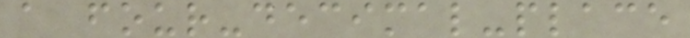a four-decimal-place
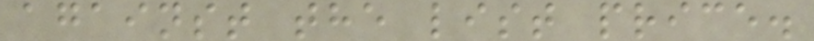against the list price.
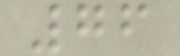76
